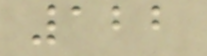122
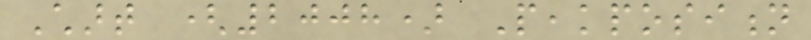Chart (2008) Peakposition
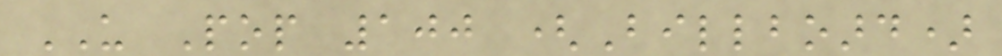US Pop 100 (Billboard)
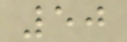50
